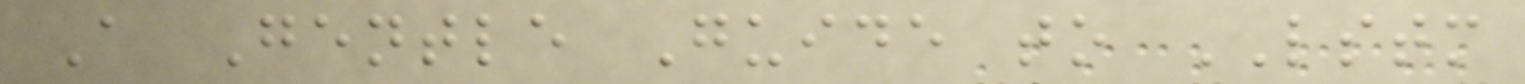A Gentle Guide to LSTM
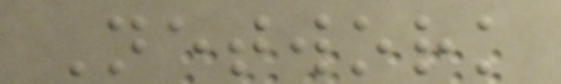Network
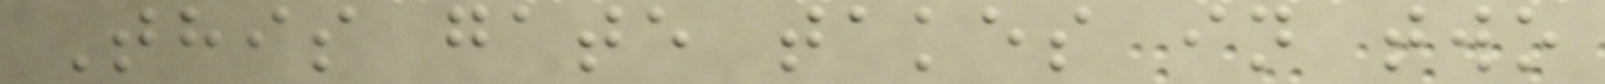This gate takes in two
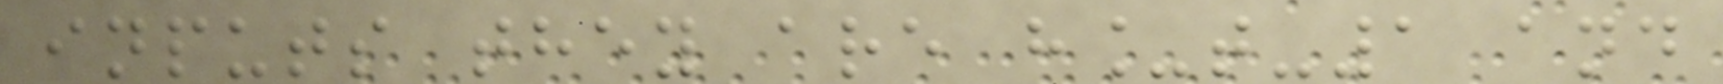inputs they are h_t-1 and
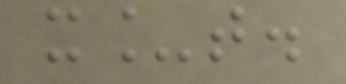x_t.
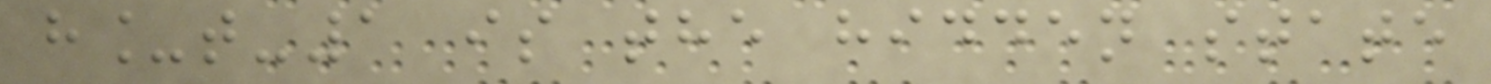h_t-1 is the hidden state
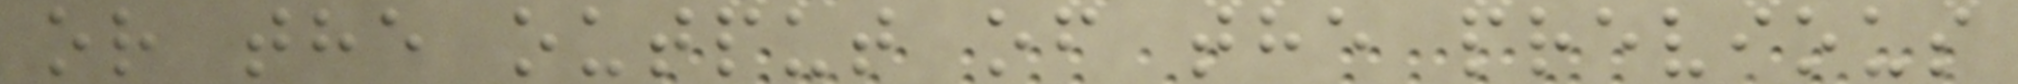or the output of the previous
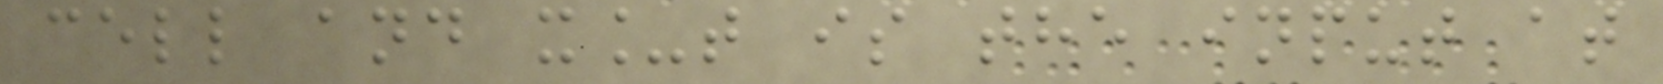cell and x_t is the input at
